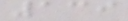139
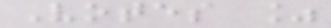Votes %
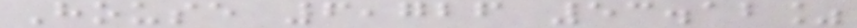House 6,726 53.12%
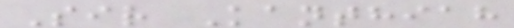Sir Kanthiah
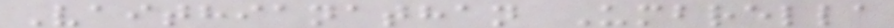Vaithianathan Umbrella
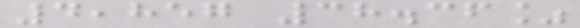4,857 38.36%
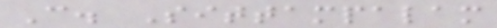C. Sittampalam
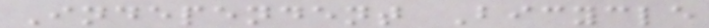Independent Bicycle
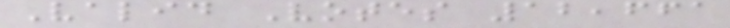Valid Votes 12,661
